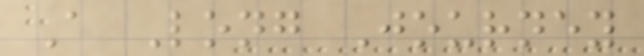A Long Journey
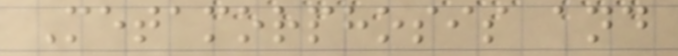Metamorphosis and
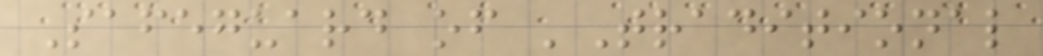Safeguard of 'Traditional
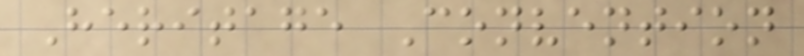Heritage Convention
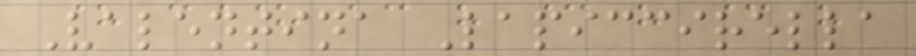Valentina Lapiccirella
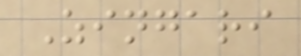Zingari
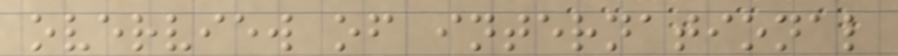overview of international
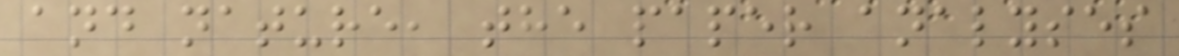and nature, the paper analyses
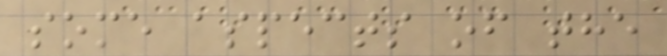some aspects of the
